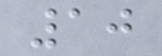10
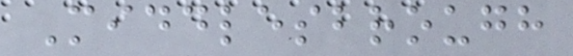Middlesbrough
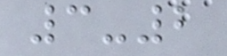3-2
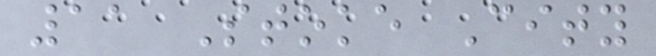11 Stoke City
